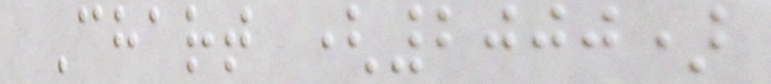Chart (2000)
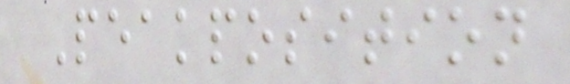Peakposition
